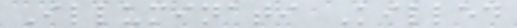Illuminati Killed
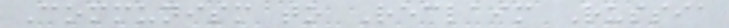Communism to Reclaim Russia
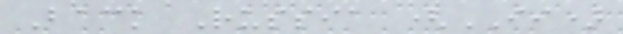Back Russia (II)
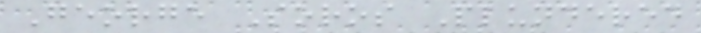George Soros Plundered
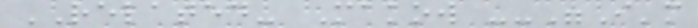RELATED- Makow --"I'm
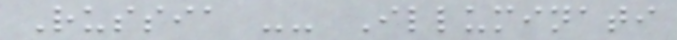Russia -- Illuminati
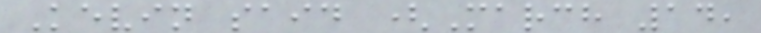Kevin said (March 14,
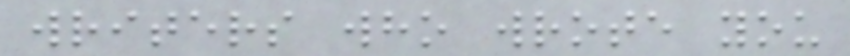writers who wrote you
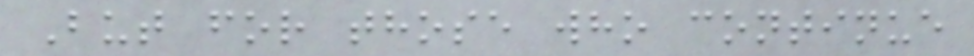But for those who continue
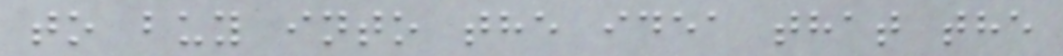to buy into the idea that the
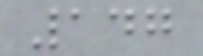147
